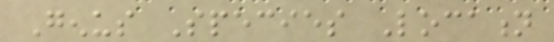Genus Species Location
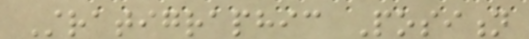Stratigraphic Position
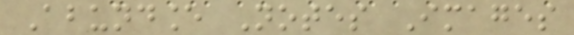Abundance Notes Images
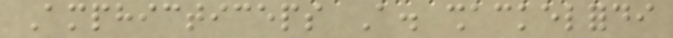Amphicticeps A. shackelfordi
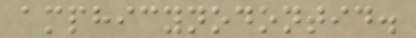amphicynodontid.
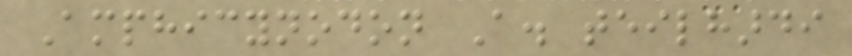Amphicynodon A. teilhardi
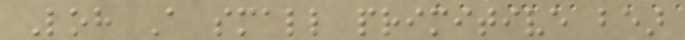Loh A small primitive bear
